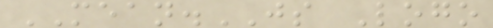MEAN.JS Logo
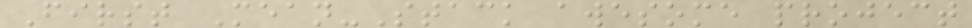First Mean-Stack awesome project
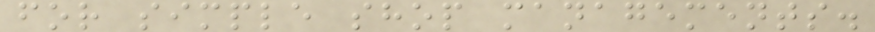for simple shop managements.
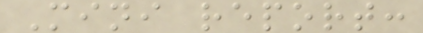Mini report:
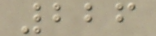226
